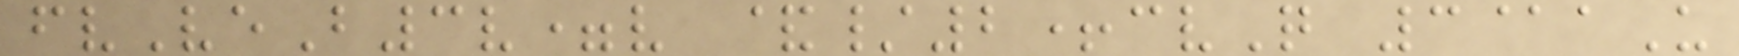fvVeB3v=v &/2+cvQ 3@aU
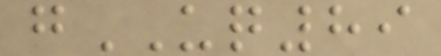gUQ89
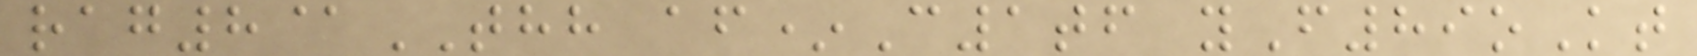rag8@THH af*C1tf yF89oKt
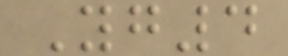Yg4
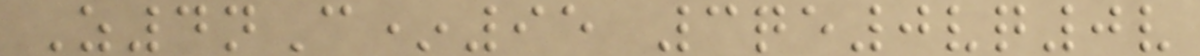Z4nC*95 3qe0vq0v
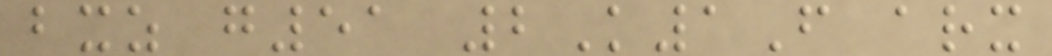bxz g51 2K1F arx
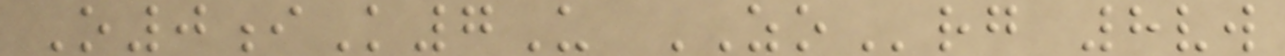O0iK7U ZOrg 8vw
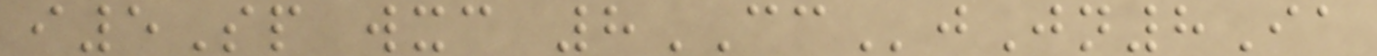i5Sp wxc 8CCjJn8Ia
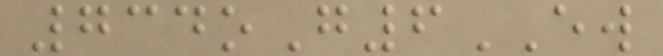734oG6EW
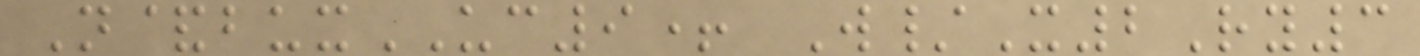N&buxUC9+ W/X2Ry3
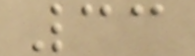33
